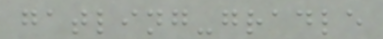gatling-gradle
